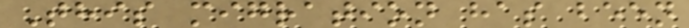This migration has been
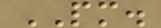PM.
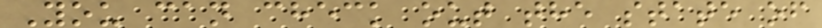You can check out the state of
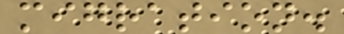migration.
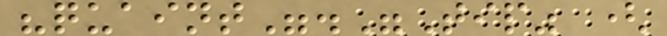"quaint"."Tip" (
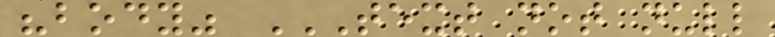"body" TEXT NOT NULL
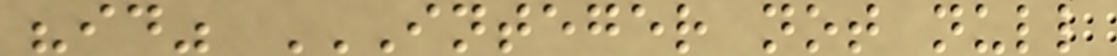"id" INTEGER NOT NULL
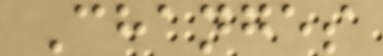Changes
